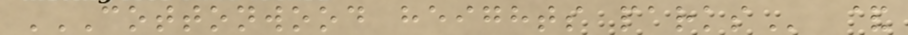COTTONWOOD HEIGHTS PARKS &
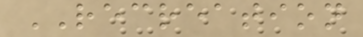RECREATION
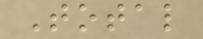Total
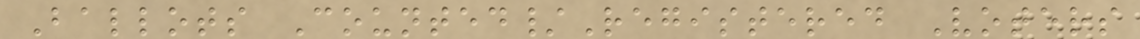Ballots Counted/Registered Voters
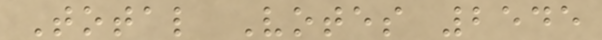Total Votes 2545
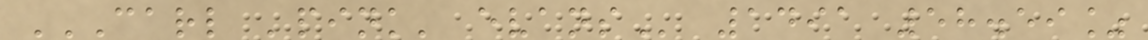CARL 'PINK' EVANS 1491 58.59%
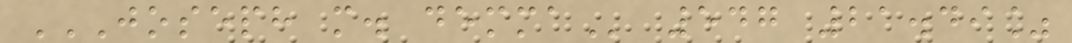JOSEPH M. DEMMA 547 21.49%
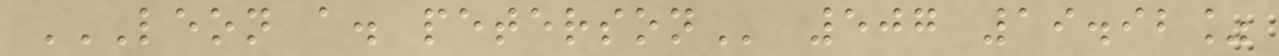LEON A. PETERSON 507 19.92%
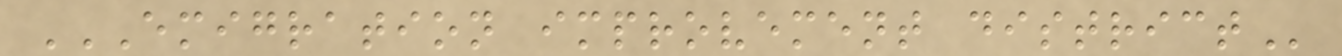EMIGRATION IMPROVEMENT DISTRICT
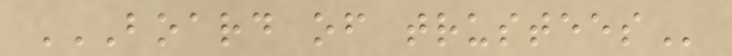BOARD OF TRUSTEES
